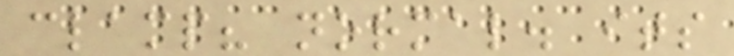clamp? normal. its
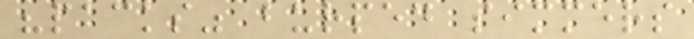"packs" burped simmers
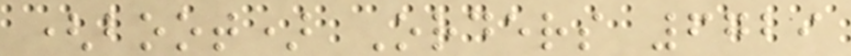(boot) Orders 6729
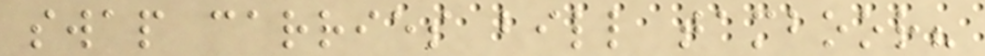swap carries bill tamboor?
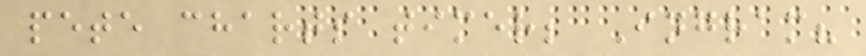pete charts timer; Ingram?
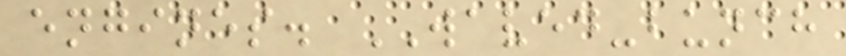engines. WAVED-bunch
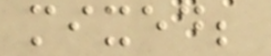mixed;
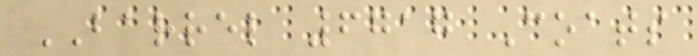BARREL 6717 Coats
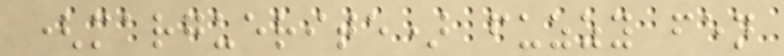(marguerite) fuzzy fen
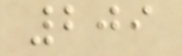209
